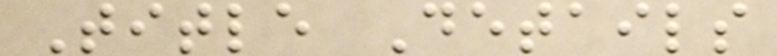Title Details
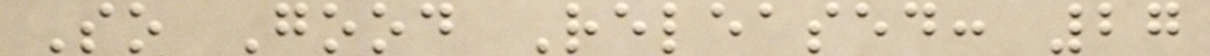So Good Released: 27
